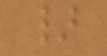}
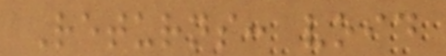Returns: void
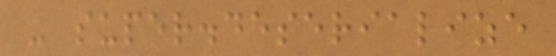- super.deserialize
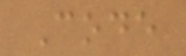Code
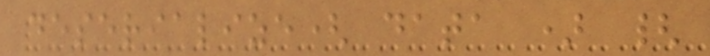deserialize( data ) {
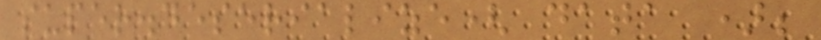super.deserialize( data );
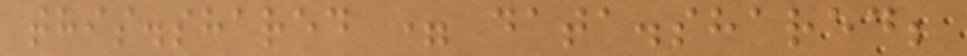this.shared = data.shared;
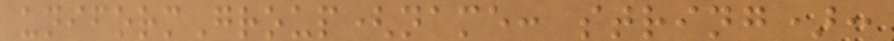uniformGroup(name: string):
